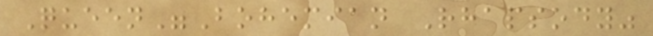Queen"Bohemian Rhapsody"
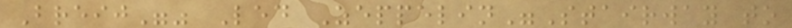Breij"" Led Zeppelin"Stairway to
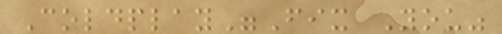Coldplay"Fix You"
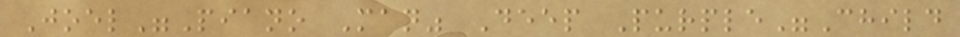Joel"Piano Man" Deep Purple"Child
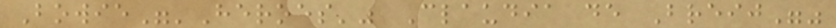Bowie"'Heroes'" Claudia de Breij""
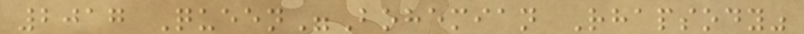2017 Queen"Bohemian Rhapsody"
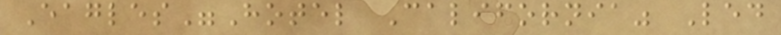Eagles"Hotel California" Led
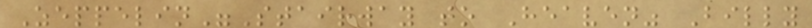Zeppelin"Stairway to Heaven" Billy
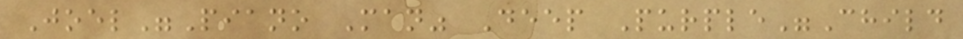Joel"Piano Man" Deep Purple"Child
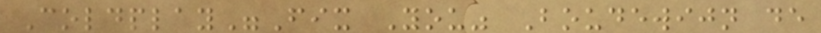Coldplay"Fix You" Boudewijn de
